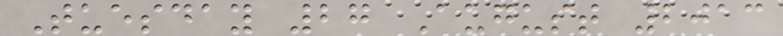Tuesday 27 August 2013
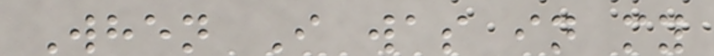When I was in my
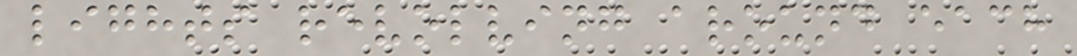lights revolving around each
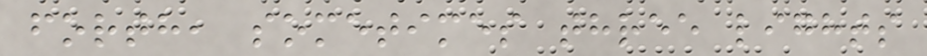forth, sometimes three lights
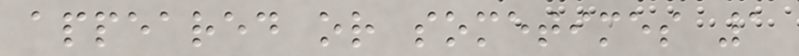appeared or sometimes 1
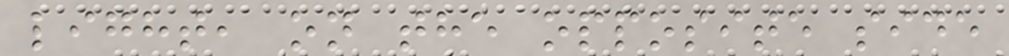light, on the opposite side
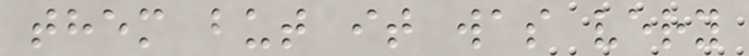them but it was very
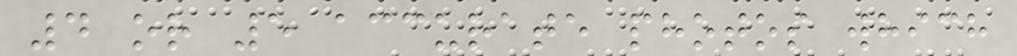4 or 5 accurate photos which
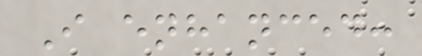I enhanced:
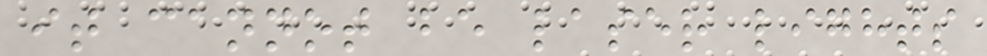it cannot be laser lights
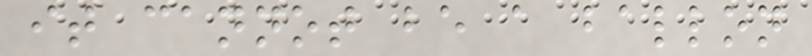it cannot be a ballon
